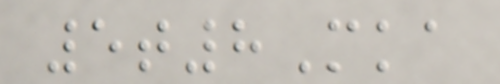5t8Mka
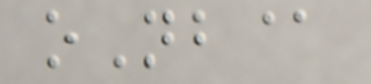oNb@
